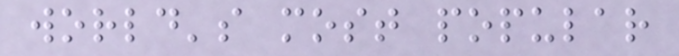world's most popular
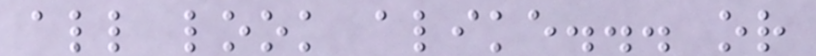all look alike... or
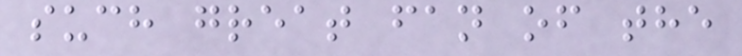such great fan of the
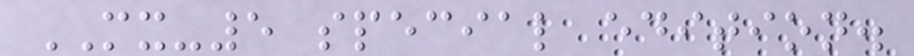MX-5 special edition.
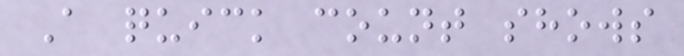A quick count shows
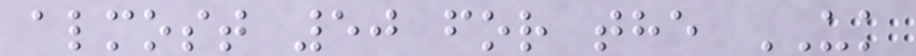almost 50 for the UK
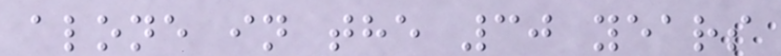alone in the 30 years
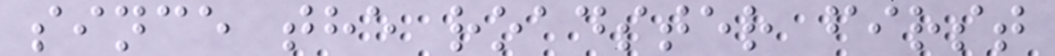since the roadster first
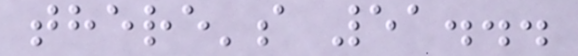there's 51...
